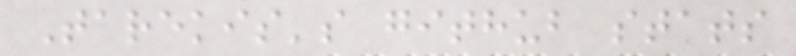Tarekis's github stats
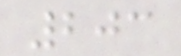203
